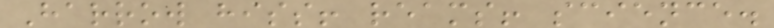Harrow hiss! reams! science.
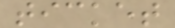ticket
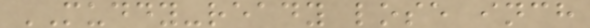MUDDY-ready lose inch
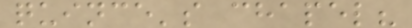quince's chapel?
